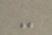-
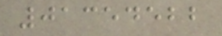01354522
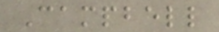Campbell
